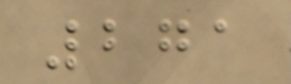271
